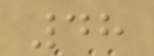48
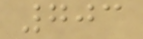703
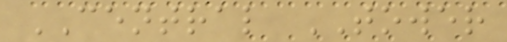CENTRAL TOWER
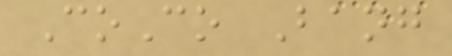CoCo Bang
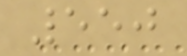550
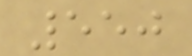550
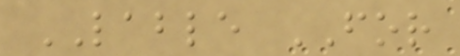LABLE FOR
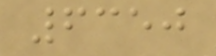6350
